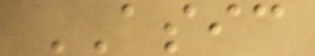ASIC
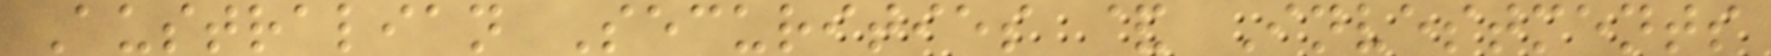Australian Securities & Investments
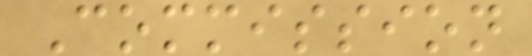Commission
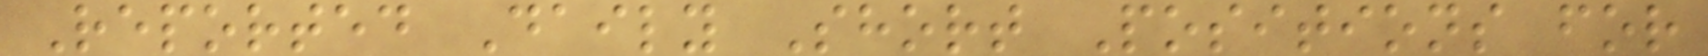Reported Daily Short Positions for
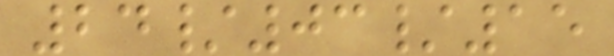24/03/15
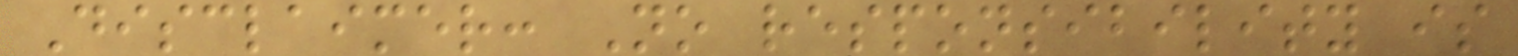Disclaimer: No responsibility is
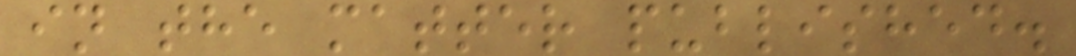in the matter published.
